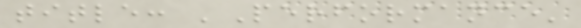title: 'Performance'
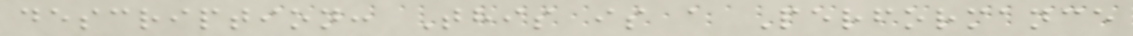description: This is a Performance
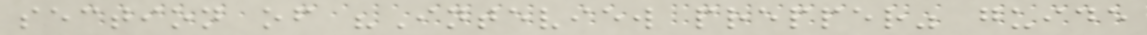section of "Inteview prepper" guide
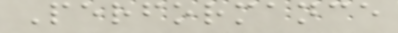Performance
